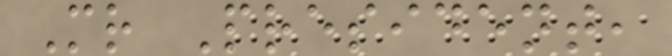Mr President,
